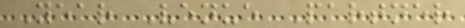Year Venue Partner
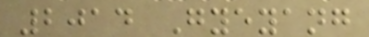2014 Gyeyang
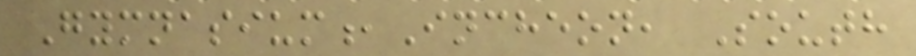Gymnasium,Incheon, South
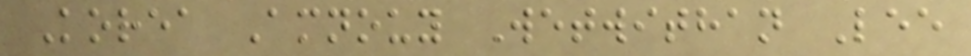Korea Amnouy Wetwithan Lee
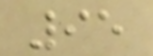95
